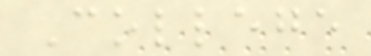College
